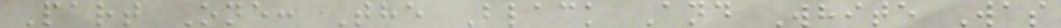Part One: The Black And White Was
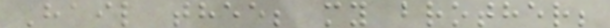Hail thee; my brother;
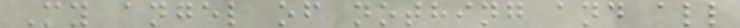My angel of nothing and all
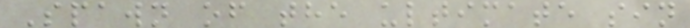Spawn of the ultimate sin
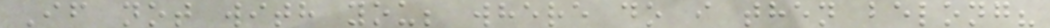If not with you; where do i then belong?
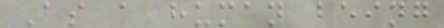As a human being
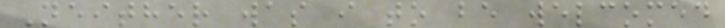Neither was i to be welcomed
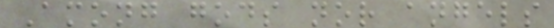Among gods nor angels
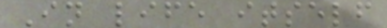In life itself
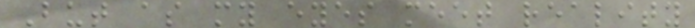But as my eyes meet reality
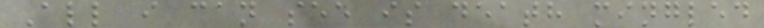All i can see is death mingled
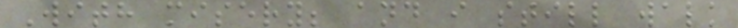With misery; and i still walk
